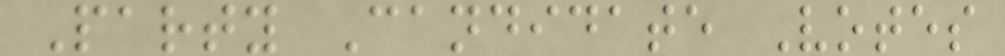Party Candidate Votes
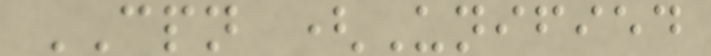CPN (Unified
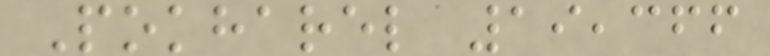Pokharel 19,366
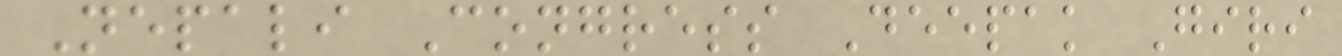Nepali Congress Deepak Giri
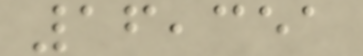16,351
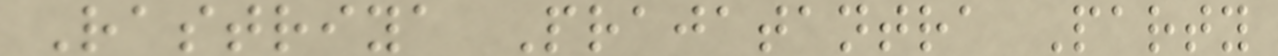Rastriya Prajatantra Party
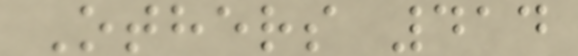Others 414
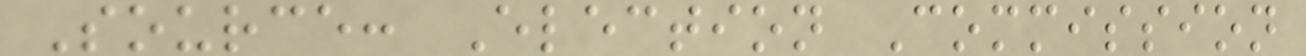Source: Election Commission
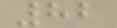82
